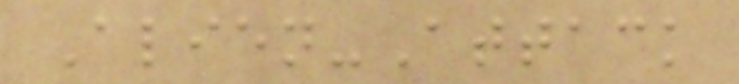Alien-Attack
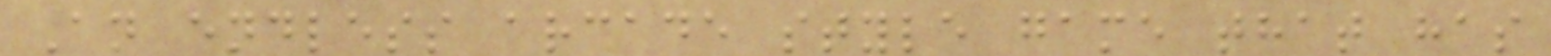An endless arcade style game that has
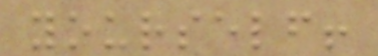yourself!
